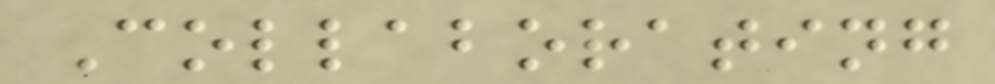Collaborating
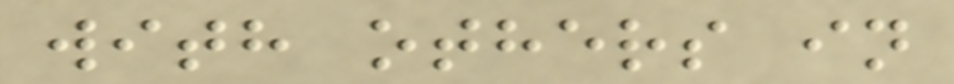with others in
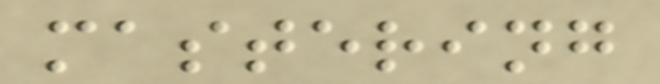mastering
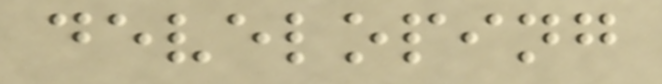developing
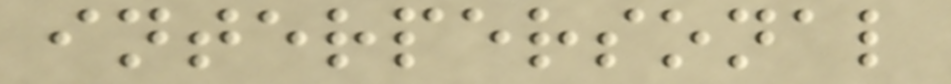interpersonal
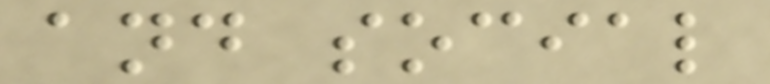and social
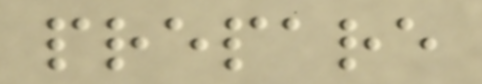prepare
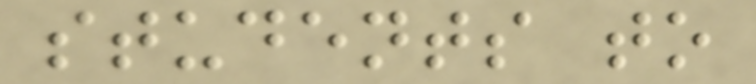students to
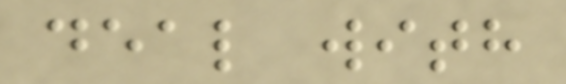deal with
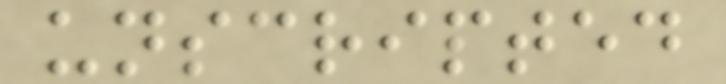unscripted
